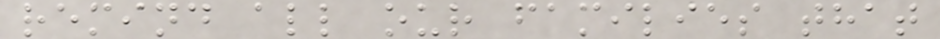remind all our families that
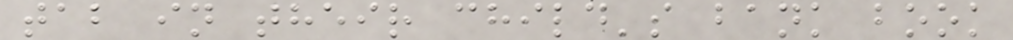tab in their child's bank book
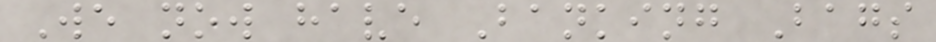We now have Banking Bags
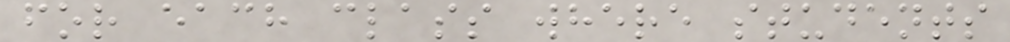for each class where students
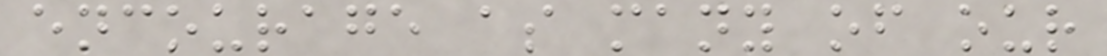encourage as many of our
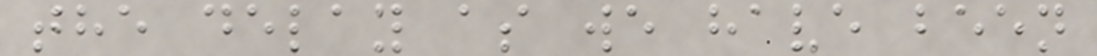the delay as we have been
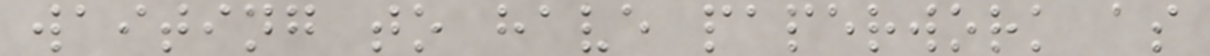waiting to have paperwork as
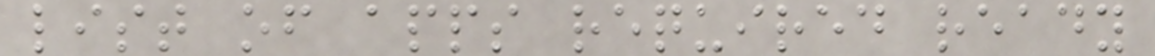list of apps required ready
